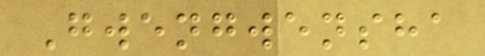Gwengwensha
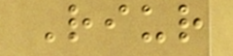Riur
